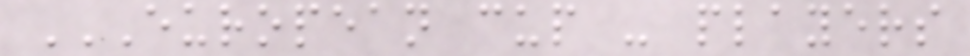EUROPEAN CUP - PLAYERS
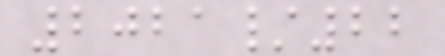2021/22
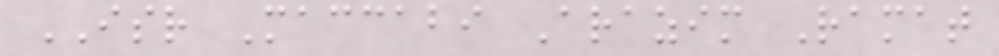ISR Maccabi Arazim Ramat
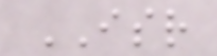ISR
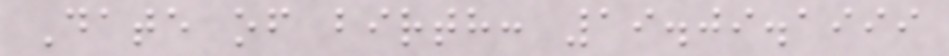Date of birth: 19.09.1999
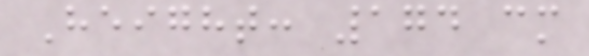Height: 174 cm
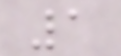1
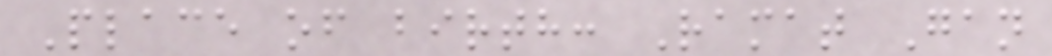Place of birth: Ramat Gan
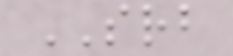SRB
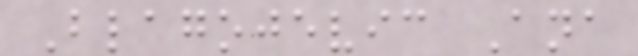Blagojevic Ana
